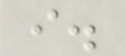i.
